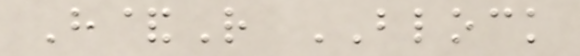H&R BLOCK
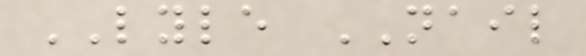LYLE NAIL
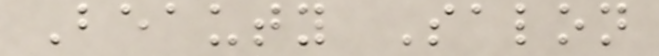Beauty Salon
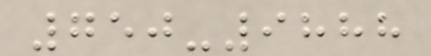750-9888
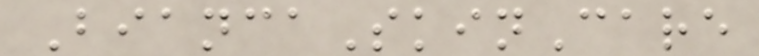BiancaSkinCare
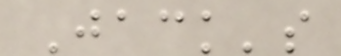Jack's
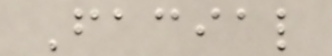Facial
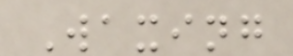Waxing
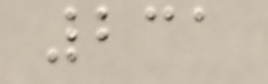231
